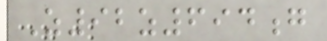Z92z694g
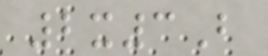2x3B
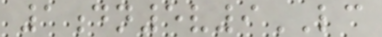1dn5v9LC
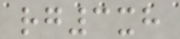rg3xh
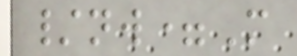/nw=M
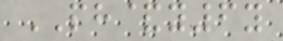PH&y6y
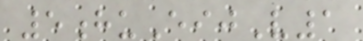5huEijV1
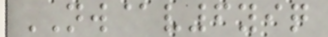NW@v6yiq
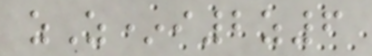zZ*i2z6
